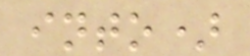into)
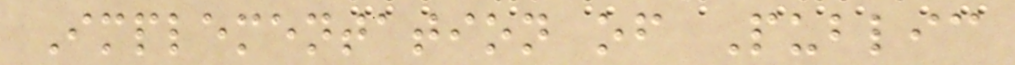Implementation of Public
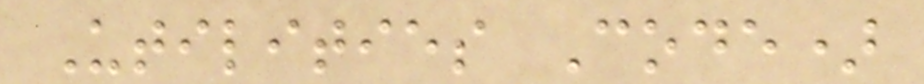Utilities Code)
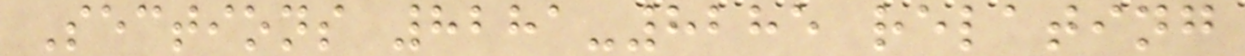Sections 8281-8285 relating
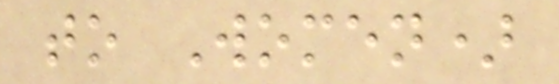to Women)
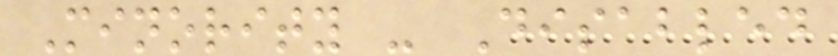Minority - Disabled
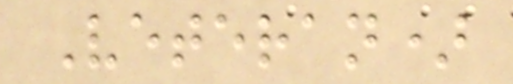Veteran)
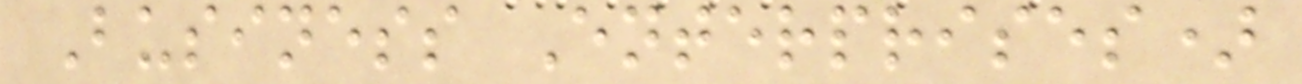Business Enterprises)
